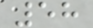58
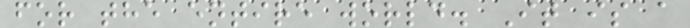for the entire world. It is a
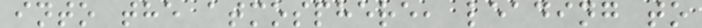into the atmosphere, leading to
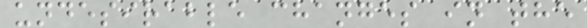undesirable changes in the
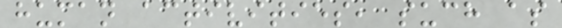human activities, such as
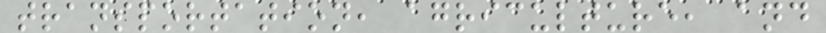transportation, agriculture, and
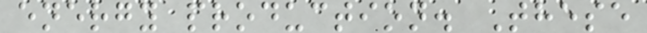energy production. These
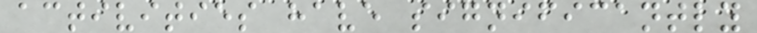activities have significantly
